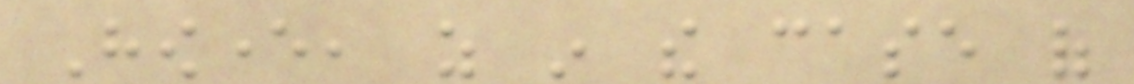However, as in the case of
